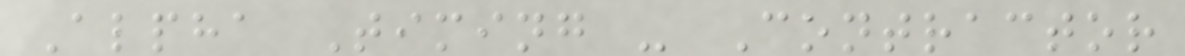Alpha Timing - Contractor
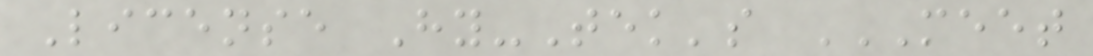License Hy-Tek's MEET
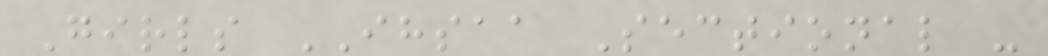Girls IHSAA Sectional -
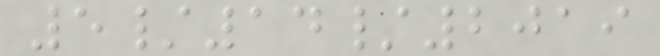5/14/2019
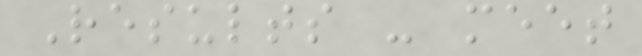Results - meet
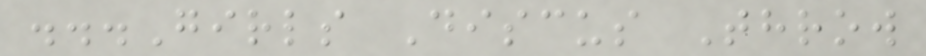...Girls Discus Throw
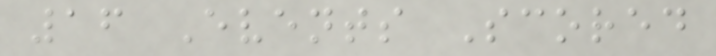16 Events Scored
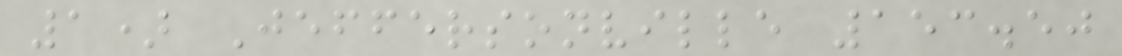1) Jeffersonville 153.50
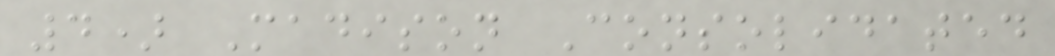4) Madison Consolidated
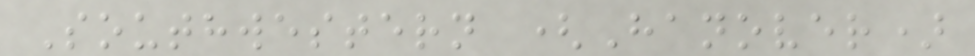Southwestern (Hanover)
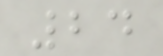24
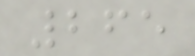265
